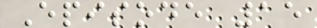Episode 15
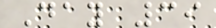Day 39
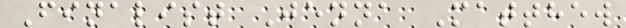Finalist Jenna Matthew
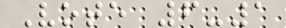Vote 6-1
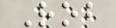Rob
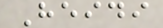Heidi
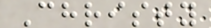Christy
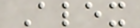Alex
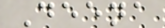Deena
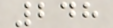248
